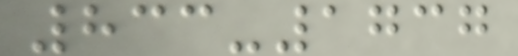833-1737
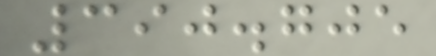390.705
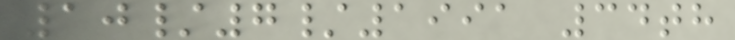10/7/1991 34th
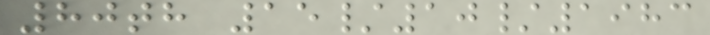80th 15/10/1983
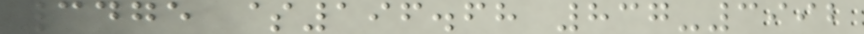3475 $196.68 837-3992
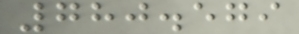780.579
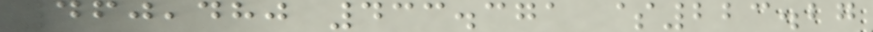460,480 433.371 $223.27
